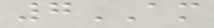7AM
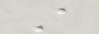A
